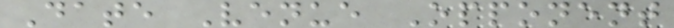Date Venue Opponent
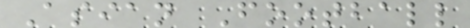Asian Football
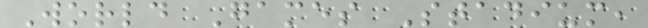World Games Stadium,
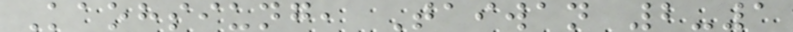Kaohsiung, Taiwan 2-1
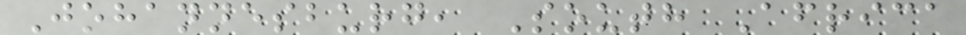Johannesburg, South Africa
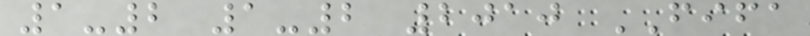1-2 1-2 2010 FIFA
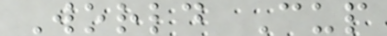World Cup
